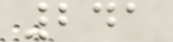241
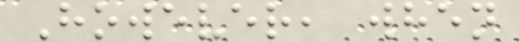However, when
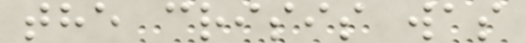the crisis was
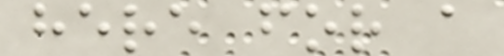here for a
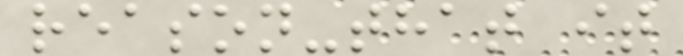reason-that it
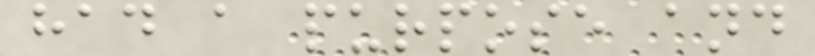had a purpose and
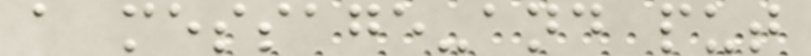a message-and put
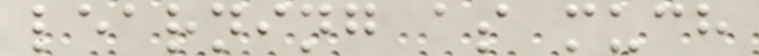learning as much
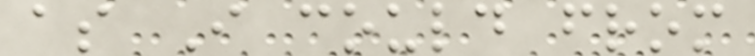as I could from
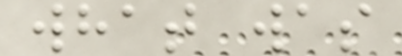what was
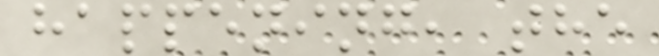happening, the
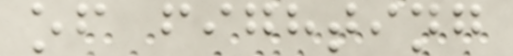of fighting
